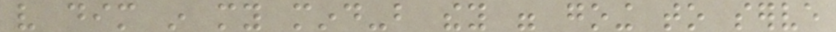very dim in my mind-but they were going to serve
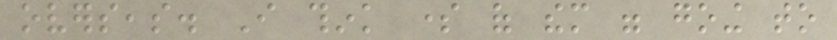overseas. I think some of them were going to
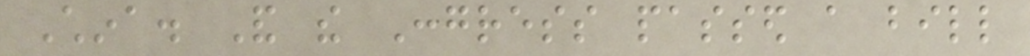China. And the Congress passed a bill
